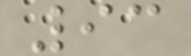93
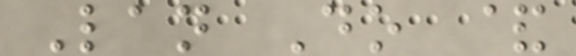Lan Do &
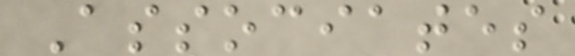Associates
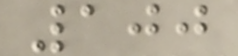100
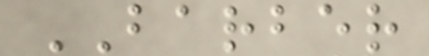BARBER
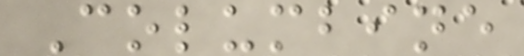Columbine
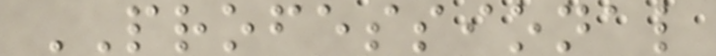PROFESSIONAL
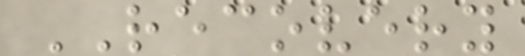RECOVERY
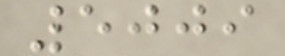5009
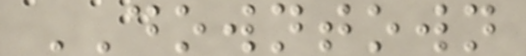DOWNTOWN
